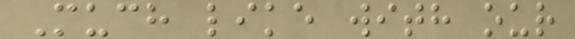Much like with our
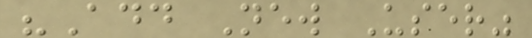"Add New User"
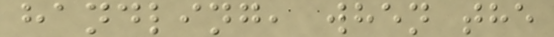handling, when the
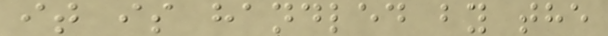it is handled by the
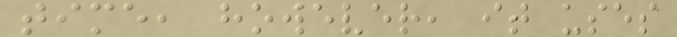time, however, it uses
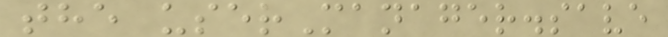the userManager.save
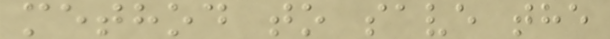method to save the
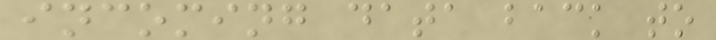incoming data back to
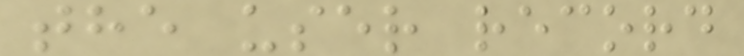the user record
